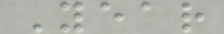Year
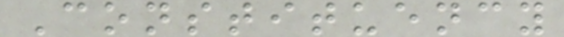Constituency
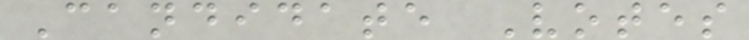Candidate Votes
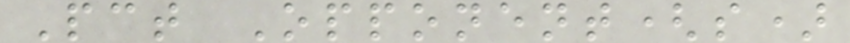Pct Opponent(s)
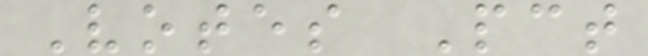Votes Pct
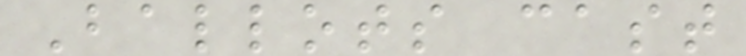Ballots cast
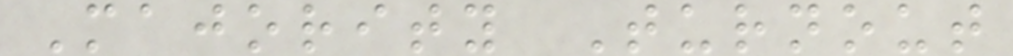Majority Turnout
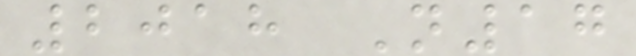2018 N17
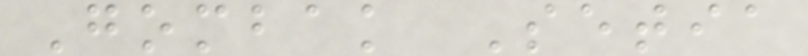Gombak Setia
